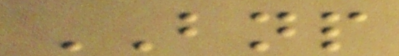BNP
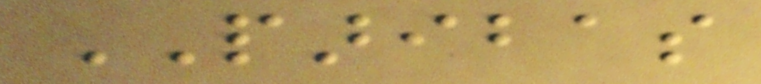PARIBAS
